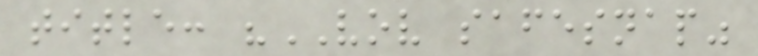title: "VOV safesnap"
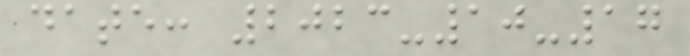date: 2023-10-17
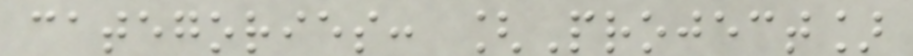categories: [Project]
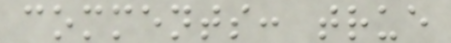comments: true
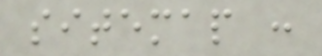sitemap :
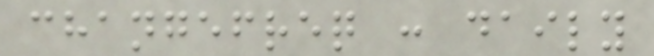changefreq : daily
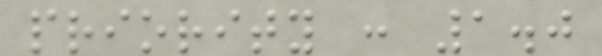priority : 1.0
